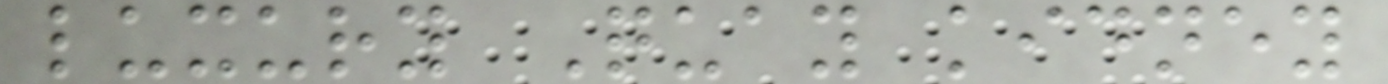luxury Quay kidney
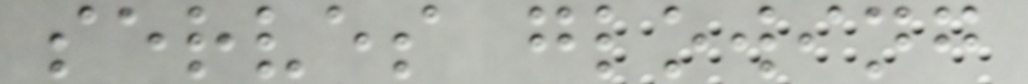serves glowing
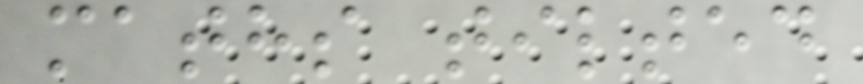maths tilted
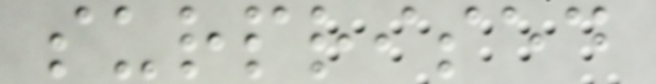surprised
